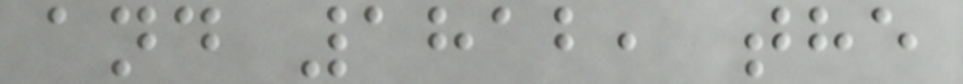and 1812, the
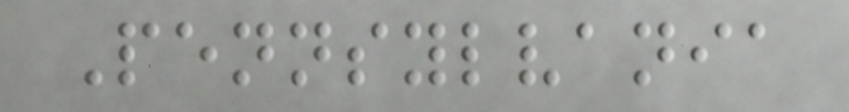Pennsylvania
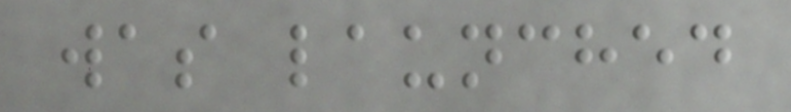was launched
